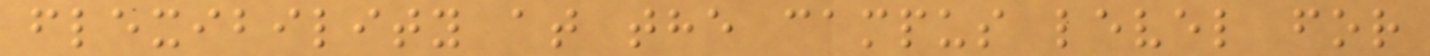flexibility at the campus level for
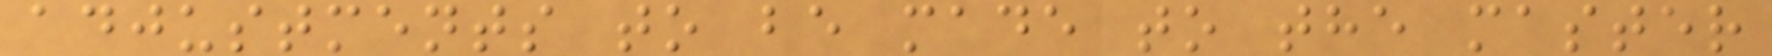adjustments to be made to the master
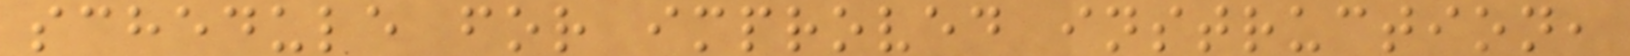schedule for improved instruction,
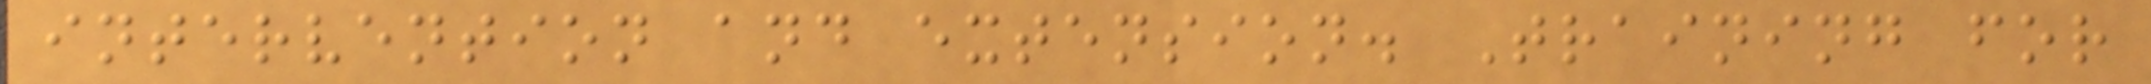intervention and extension. Training for
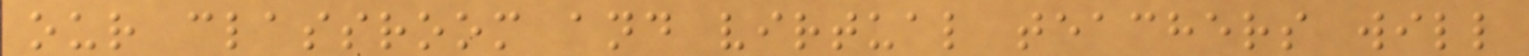our classroom and virtual teachers will
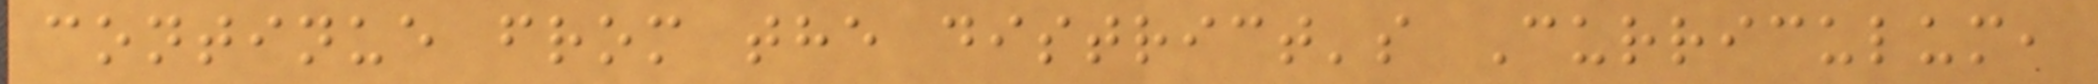continue from the district's Curriculum,
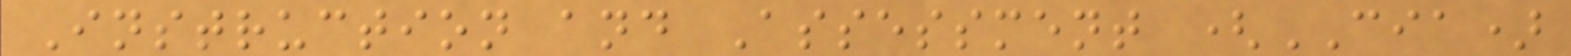Instruction and Assessment (CIA)
